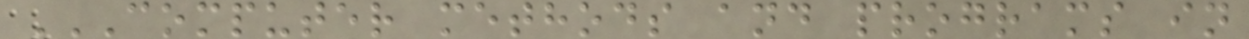COMPUTER METHODS AND PROGRAMS IN
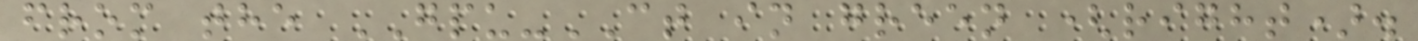from the GPU-CT in green (right).
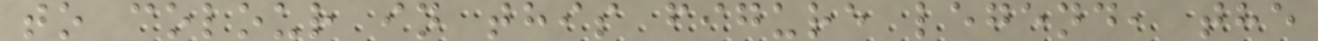to colour in this figure legend, the
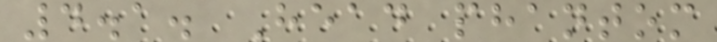4.1. Head phantom
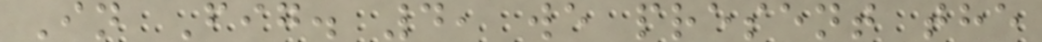In Fig. 4, we present the
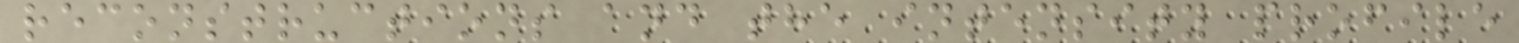reconstructions and the intensity profile
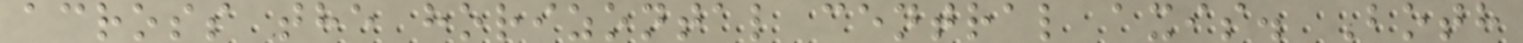across the horizontal central axis. Both
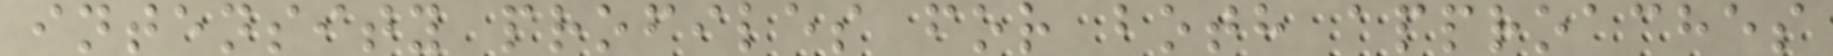intensity profiles for both approaches
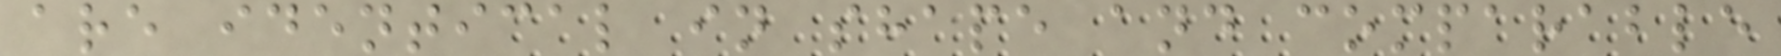are identical in shape and comparable
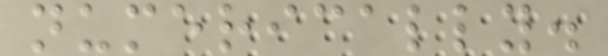numerically.
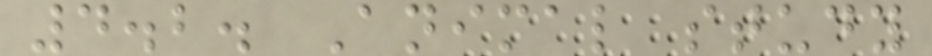4.2. Animal study
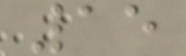15
